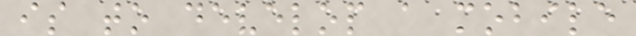is to develop a mobile
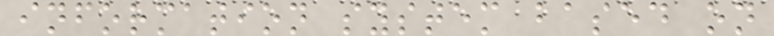information system based on
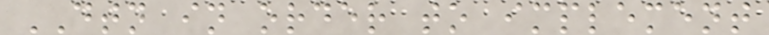DTN in order to implement
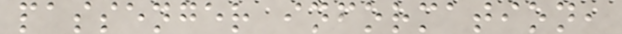passenger information,
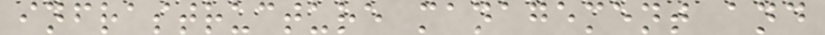infrastructure management and
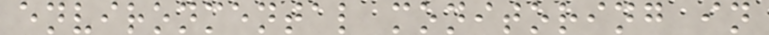environmental monitoring in
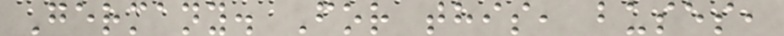Germany. For this, buses,
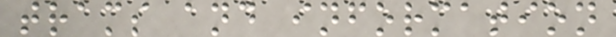trams and information
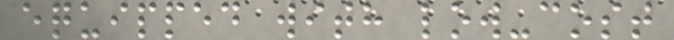equipped with low-cost
